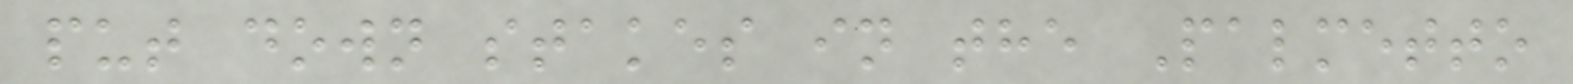put down stakes in the Palmetto
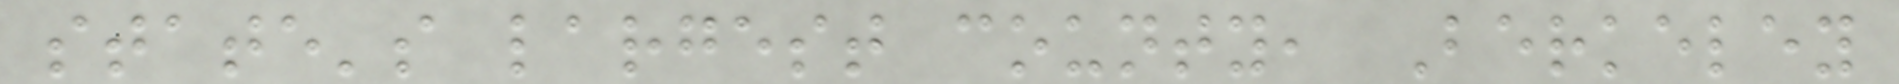state's largest county, Berkeley
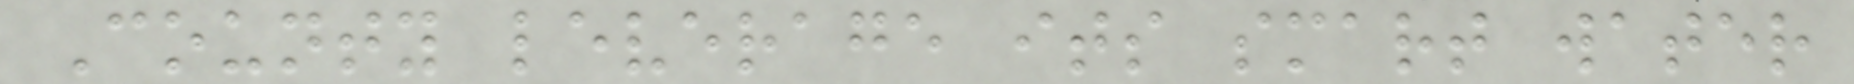County leverage its smart water
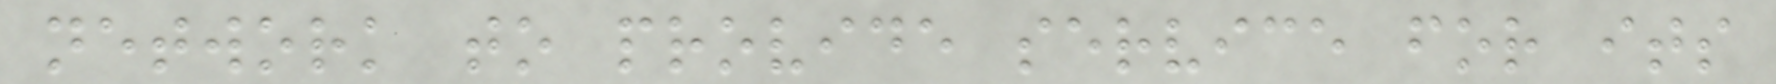network to provide service for its
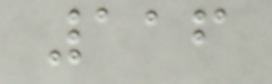116
